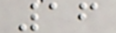16
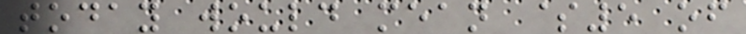today would mean $5 of
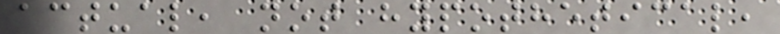actual, not hypothetical,
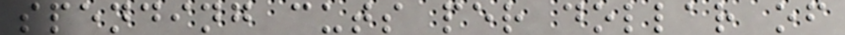spending cuts per dollar of
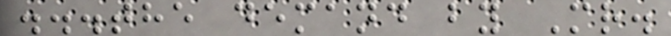...the demand by Mr.
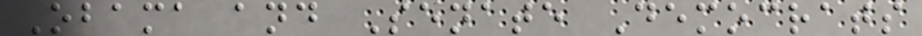Obama and Senate Democrats
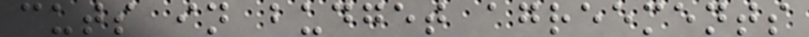cuts in budget agreements
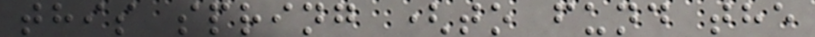this spring (to fund the
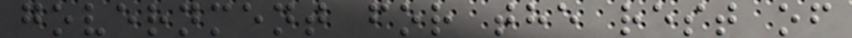government for the rest of
